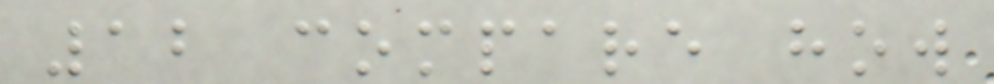12 compare how
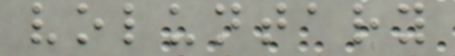voluntary
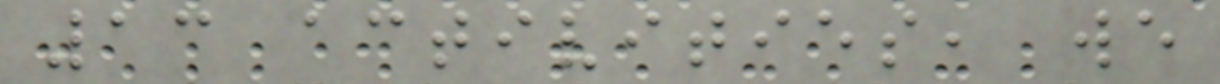13 activities, we
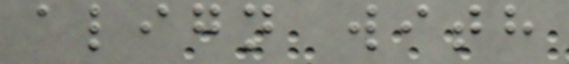align with
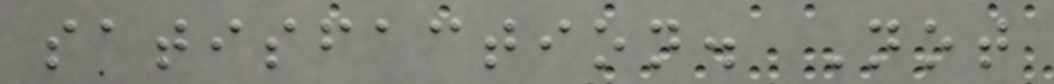satisfaction. Not
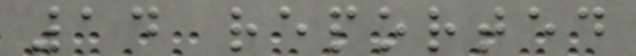14 reported
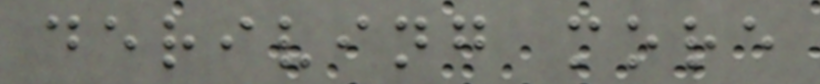deriving more
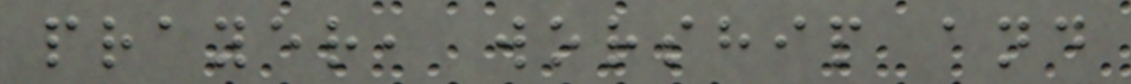prayer, worship and
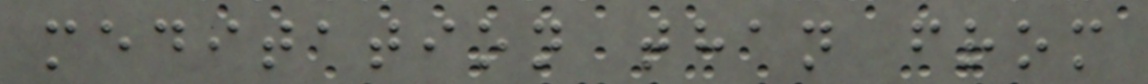meditation than from
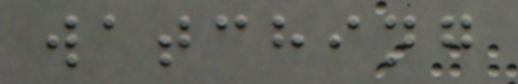watching
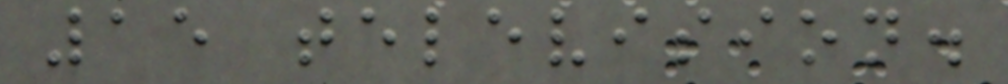15 television.
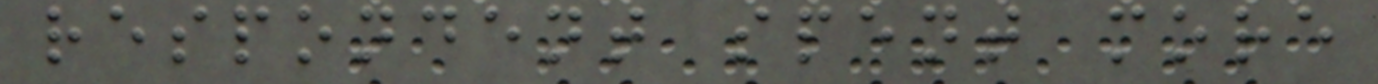respondent spent more
